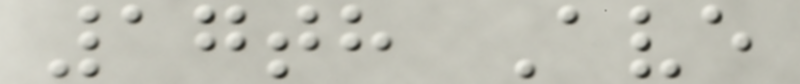17th Ave
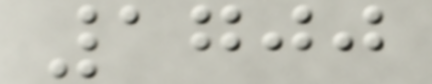1700
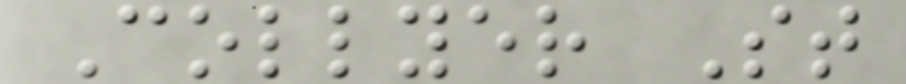Collyer St
